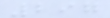297
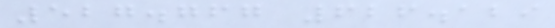527.767 626.129
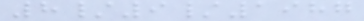8/9/1987
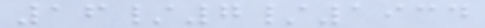16/7/1934
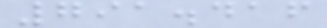791.416
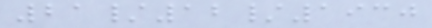21/12/1930
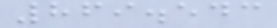869.543
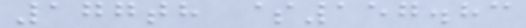177th $157.83
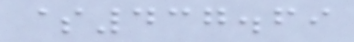$437.69
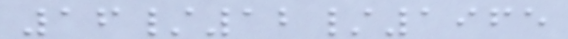16/12/1965
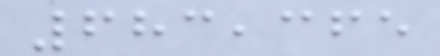683,365
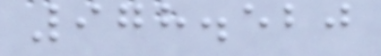978.520
